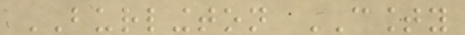BURLINGTON COUNTY
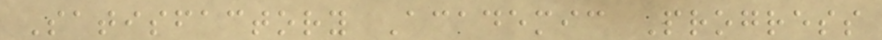Satisfactory Academic Progress
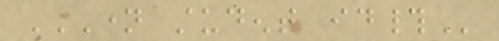NAME STUDENT ID#
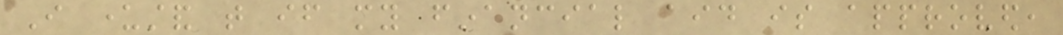I understand that if my financial aid is approved,
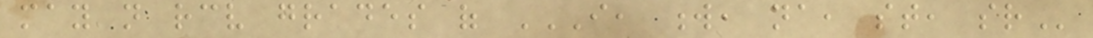may not receive grades of I, W, NA, ST, SR
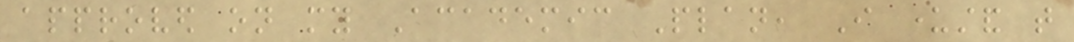approved on my Academic Plan, I understand that
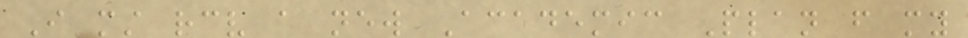I must receive a new Academic Plan from my
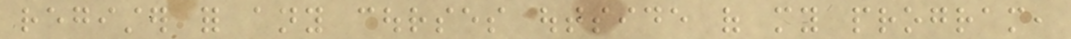register for any courses outside of my program,
